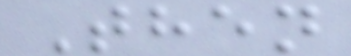Then
